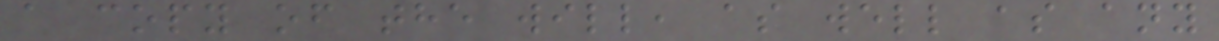a copy of the will, as well as any
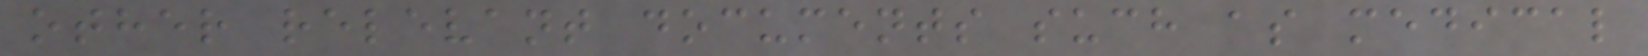other relevant documents such as medical
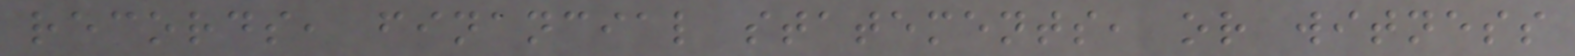records, financial statements, or witness
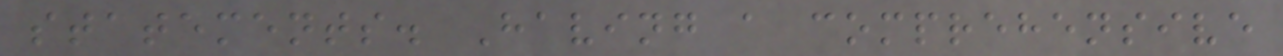statements. Having a comprehensive
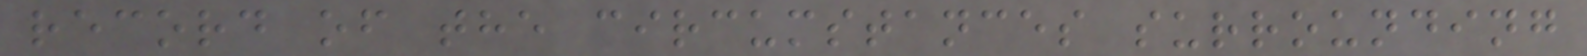record of the circumstances surrounding
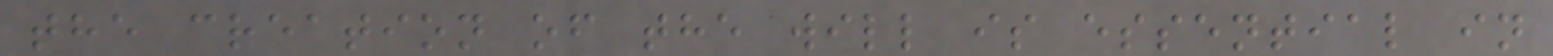the creation of the will is essential in
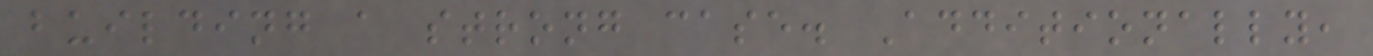building a strong case. Additionally,
